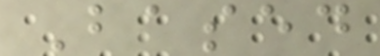Based
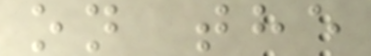on the
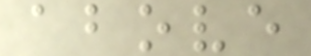above
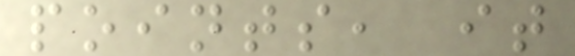points, it
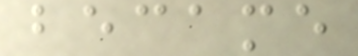became
